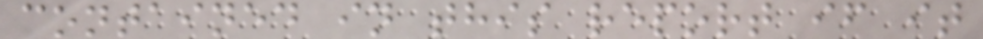contained in this report if it
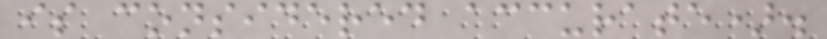is considered accurate).
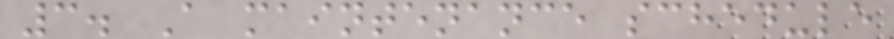3. A maintenance schedule
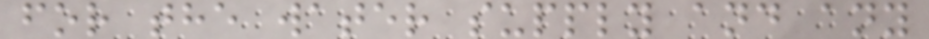for the water supply and any
